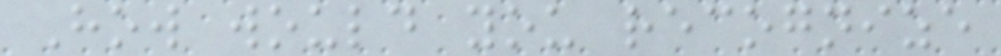How would you recognize
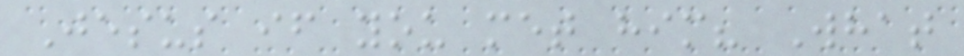Jesus if you met him? What
